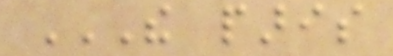THE PARIS
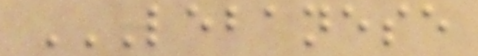LEBANESE
